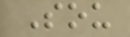Sou
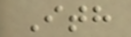Ith
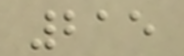215
